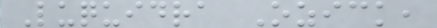Luquidra Ozick,
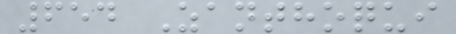654 Zanthoqui
